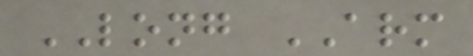LONG ARM
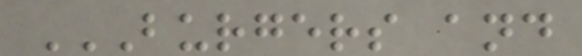BURGERS AND
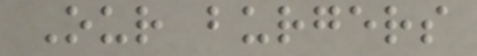Our burgers
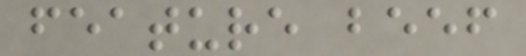feature beef
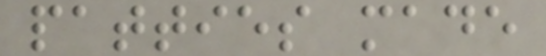patties made
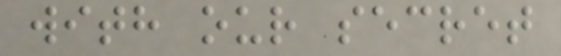with our secret
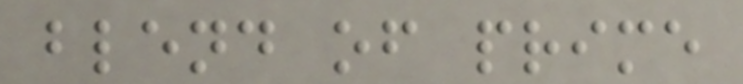blend of prime
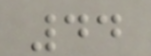44
